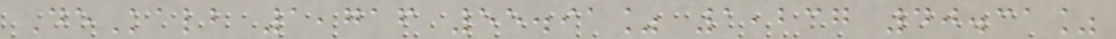DeKalb 1,716 55.91% 1,237 40.31%
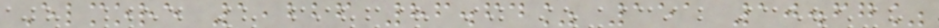Elmore 1,226 86.64% 151 10.67%
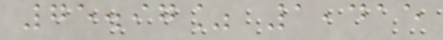75.97% 1,415
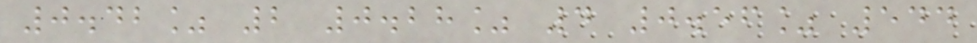0.42% 2 0.28% 4 0.56% 544
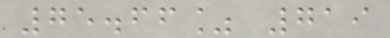75.66% 719
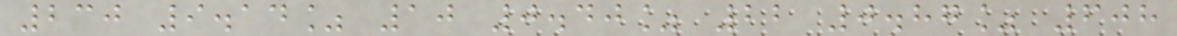230 9.14% 10 0.40% 22 0.87% 608
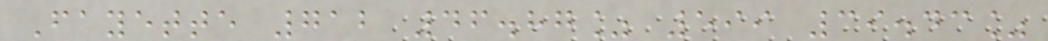Fayette 712 46.87% 599 39.43%
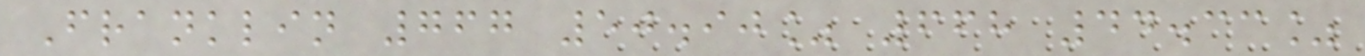Franklin 767 50.90% 668 44.33%
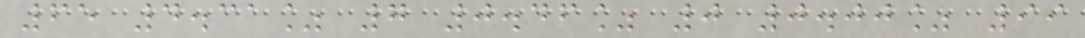65 4.31% 7 0.46% 0 0.00% 99
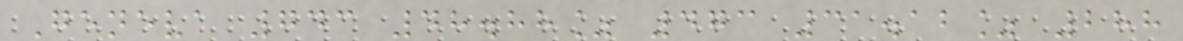Geneva 743 48.88% 473 31.12% 288
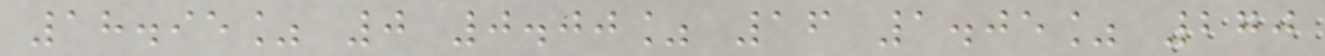18.95% 0 0.00% 16 1.05% 270
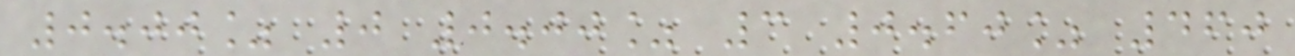0.00% 0 0.00% 3 0.60% 460
